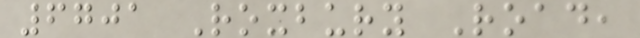6701 Roxbury Road,
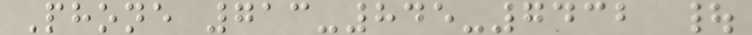Phone 713-845-7432 |
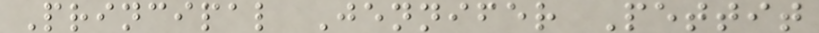Principal Jennifer Pettit
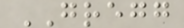GREGG
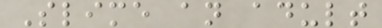Slime an adult
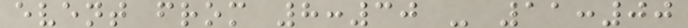event from 8:30 - 11:00
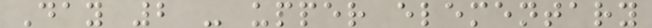Day 2 - upper elementary
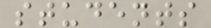students
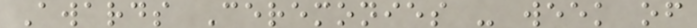Awards Ceremonies - week of
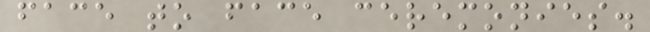face to face ceremonies.
